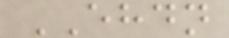EHDN
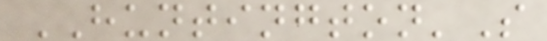HUNTINGTON'S
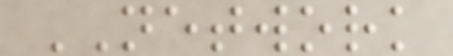NETWORK
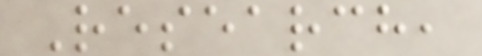Research,
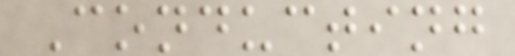Conducting
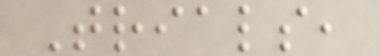Trials,
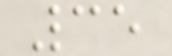35
